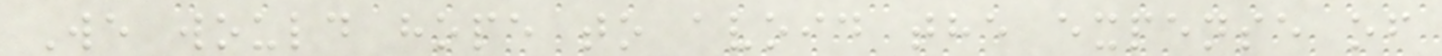We would hope to avoid the expense of
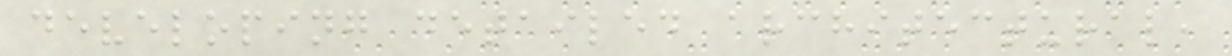developing detailed architectural,
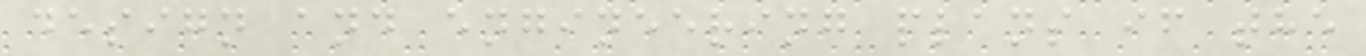design and engineering plans if the
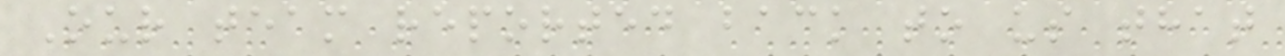Our team reported back to us that
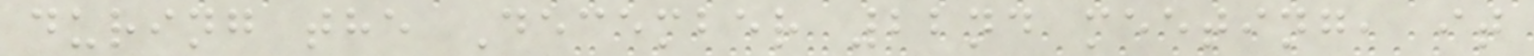during the December 22nd meeting, it
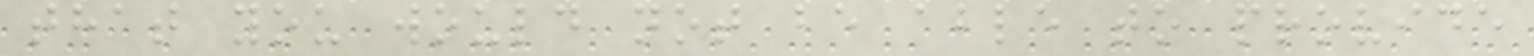that you would not be able to provide
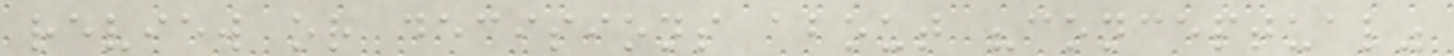review or decisions about "conceptual"
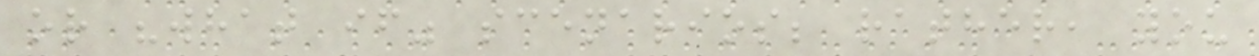or "what if" scenarios; rather, you
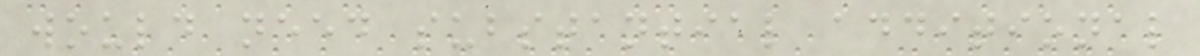would need substantial additional
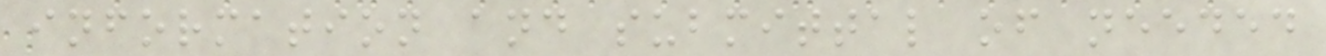information and submittal of needed
